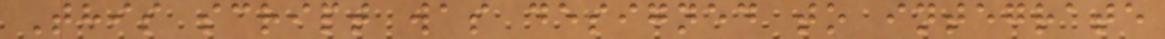This script was designed to integrate
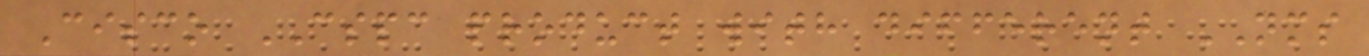Cisco CSPC product with different NMS
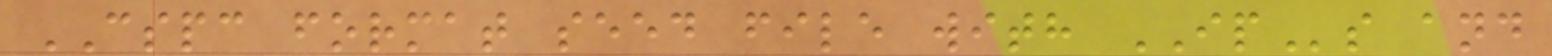CSPC format seed file with IPs and
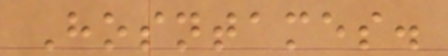Hosntames.
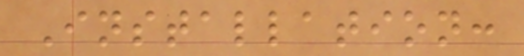Installation:
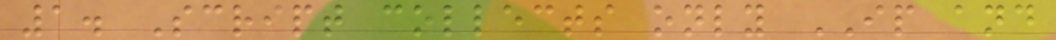1. Script collects only IP and
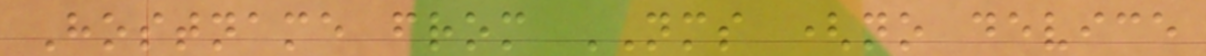Hostname from NMS (no device
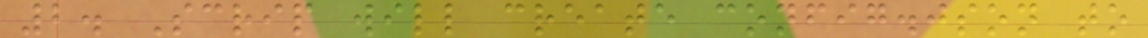2. Scrip will create config.json to
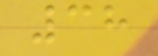38
